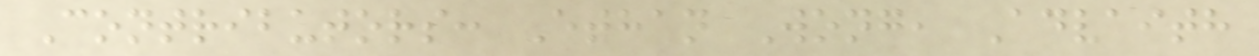Contributors: Ethan Wong, Advaith
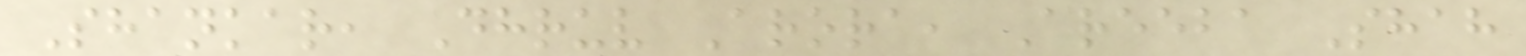Shankar, Dhruv Arora, Areeba Shah
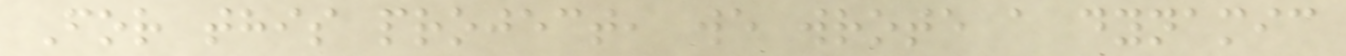For this project, we wrote a dynamic
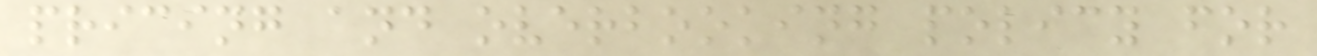pricing and overbooking policy for
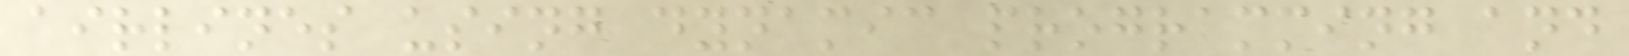airlines using dynamic programming and
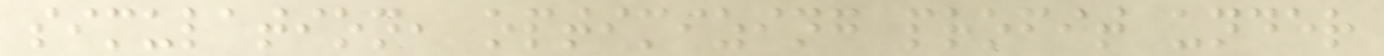simulation, optimizing profit under
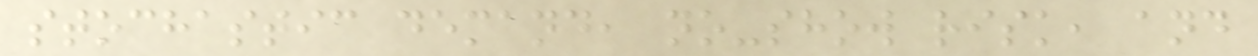stochastic demand, no-show risk, and
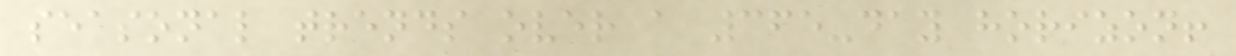seasonal trends over a 365-day horizon!
